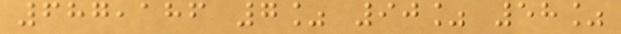687,186 7% 90% 58%
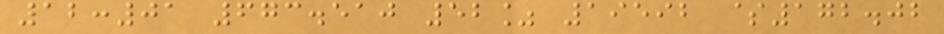12:01 673.510 52% 19592 $172.02
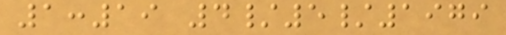1:19 4/5/1979
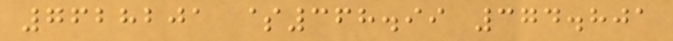7628201 $368.99 374.801
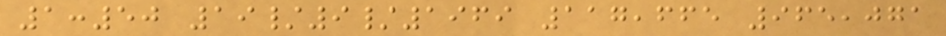1:50 19/9/1969 117,665 965,071
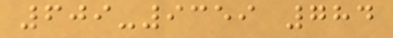609-9359 784
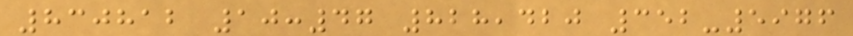830812 10:47 828,420 352-5976
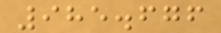985.676
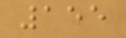155
